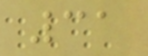31
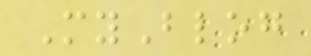MyBlog
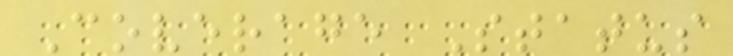Coverage Status
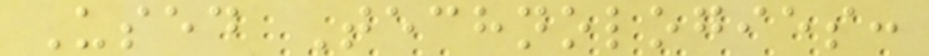Used Technologies:
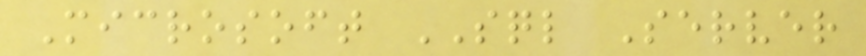Microsoft SQL Server
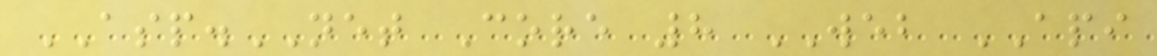ASP.NET Core 8 WEB API
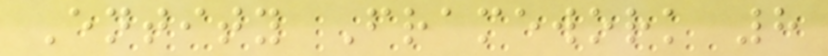Entity Framework 8
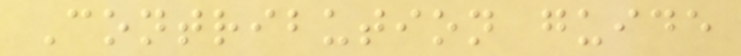Contribution guide
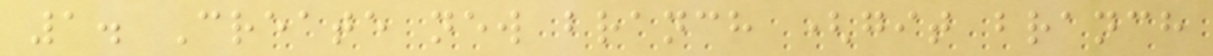1. Create new branch (git branch
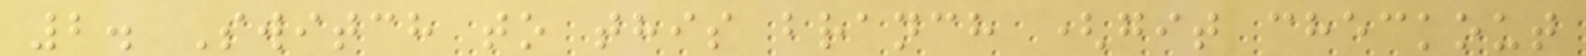2. Switch to this branch (git checkout
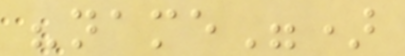"name")
